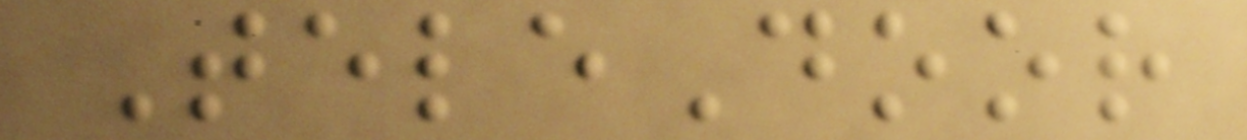TeleDoor
